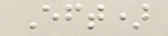Eft)
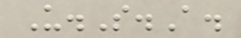U.S.A.
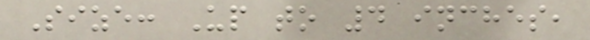Size: Up to 4 inches,
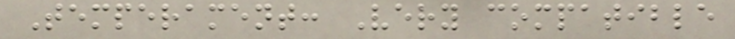Temperament: Very compatible
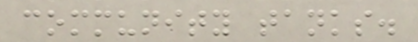community tanks.
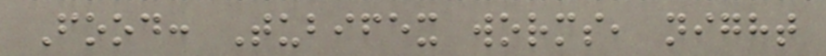Food: Tubifex worms, night
